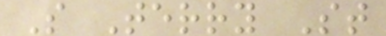S Terry St
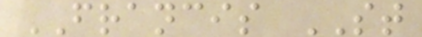FRANCIS ST
